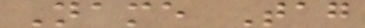Name Tag
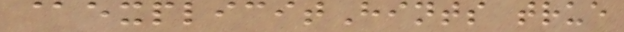@explicitHints true
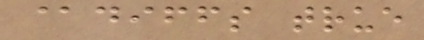@diffs true
